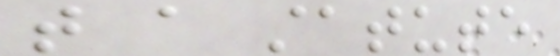that a statute
